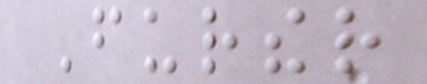Further
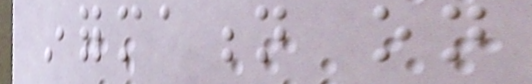information on
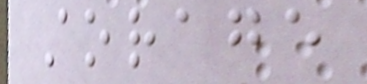storage
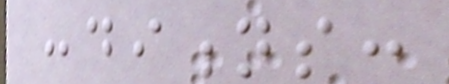conditions:
